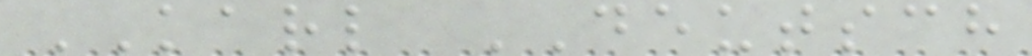KARL DEUTSCH
